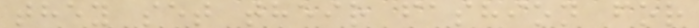they set their fashion for
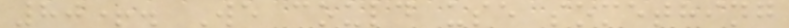80+. We could use something
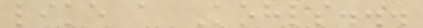like a Kohls...
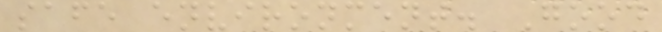safe environment. Good
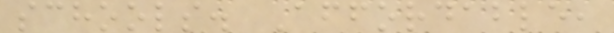schools. Affordable,
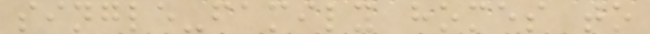single-family homes to
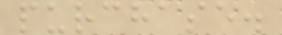purchase.
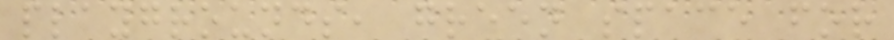playgrounds, green space for
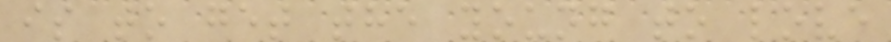is to get the young to love
